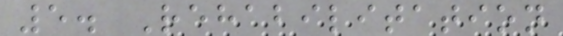5. Rehabilitation
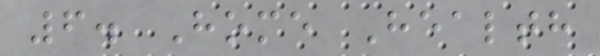6. Home Health
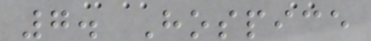7. Hospice
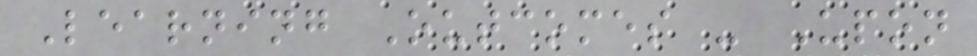Learning Outcomes - Upon
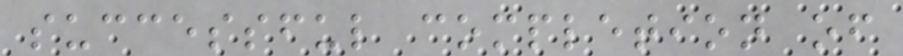successful completion of
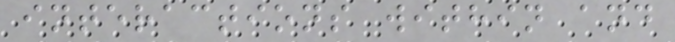interactions within and
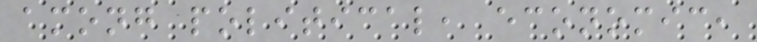among political, economic,
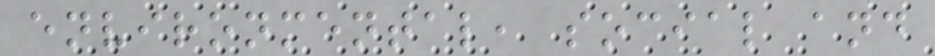environmental, social and
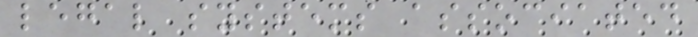legal systems associated
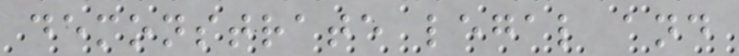demonstrate legal and
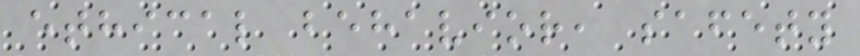ethical behavior, safety
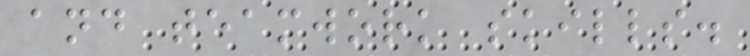and teamwork skills.
